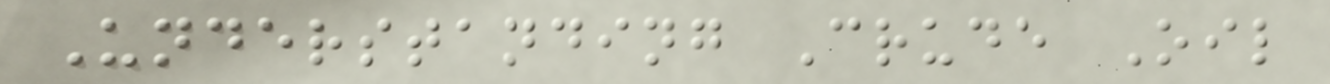Understanding Crude Oil
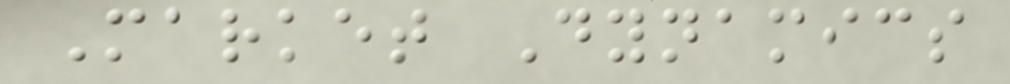Market Dynamics
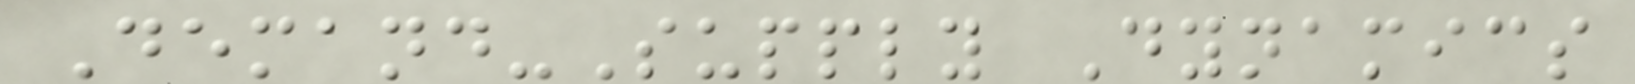Demand-Supply Dynamics
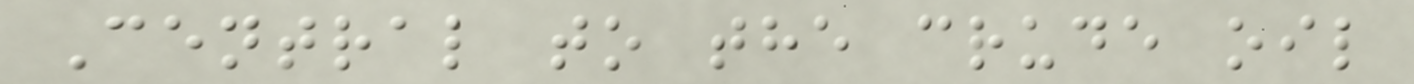Central to the crude oil
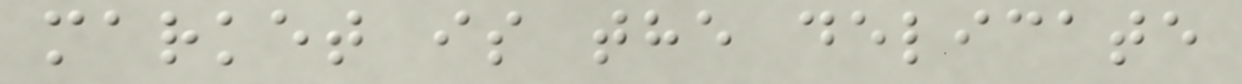market is the delicate
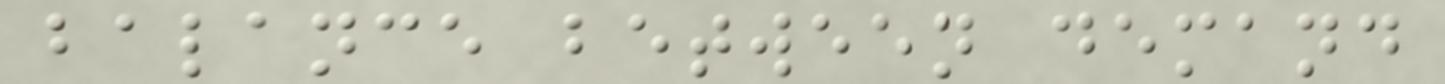balance between demand
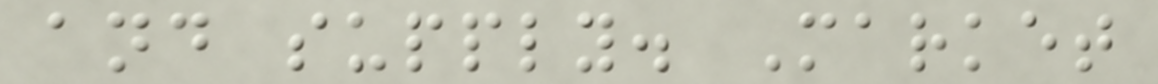and supply. Market
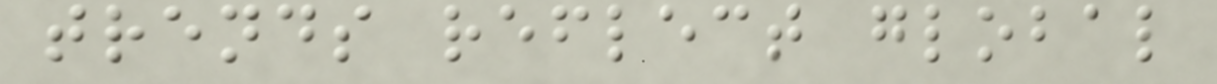trends reflect global
